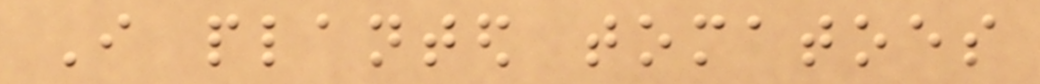I planted tomatoes
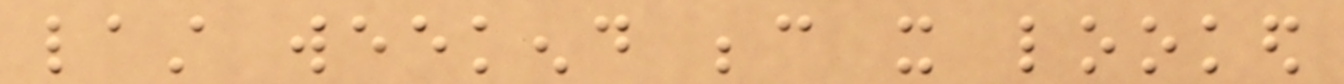last weekend because it looked
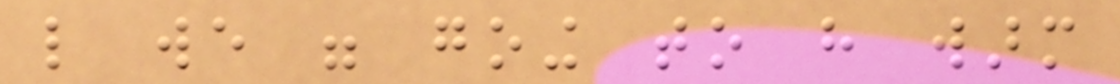like we were going to have warm
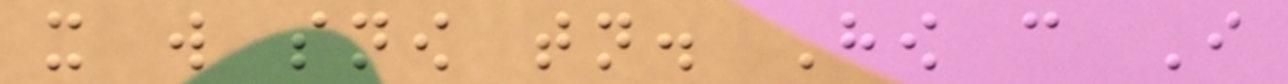it will snow tonight. How can I
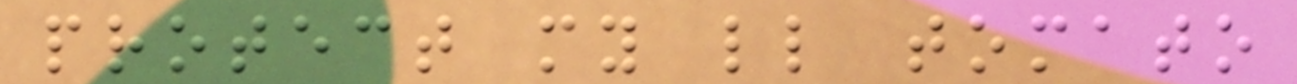protect my little tomato
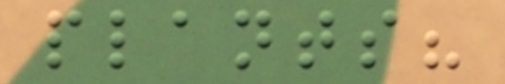plants?
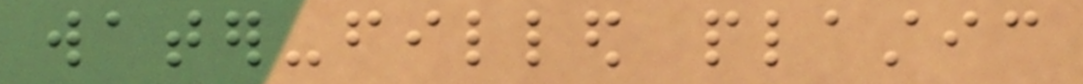water-filled plastic
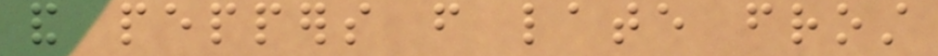and peppers from late frost
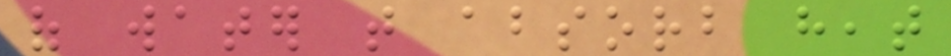of water that absorb heat
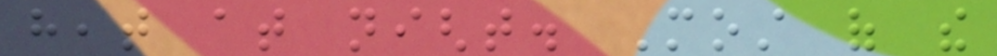heat at night. Most of the
